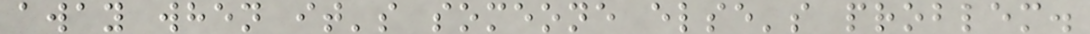away when it's someone else's problem.
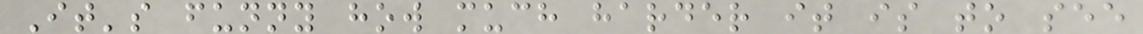It's funny how much harder it is to see
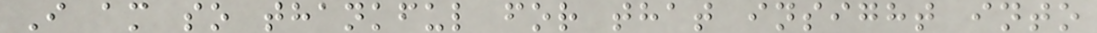I am so thankful for that insight into
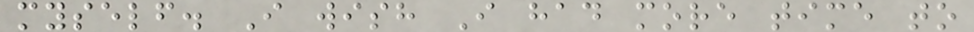myself. I wish I had more time to
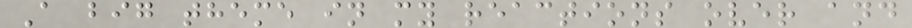A big theme in my reactions over and
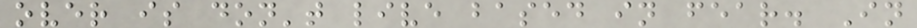over is don't live based in fear. In
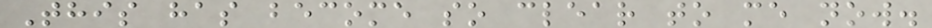This has become so clear to me now.
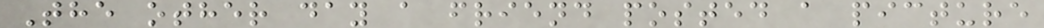The other day a friend posted a picture
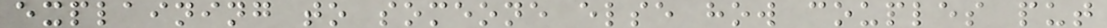explaining to someone else how couples put
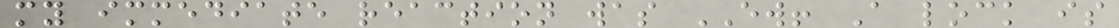my immediate reaction was EW! A lock is
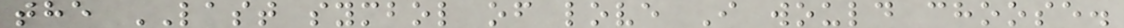the LAST symbol of love I would choose.
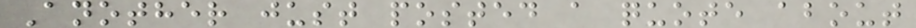Another just posted a quote about
